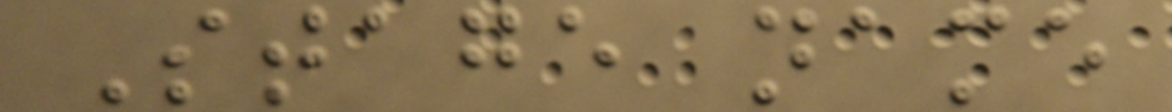Stage name
